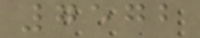7572
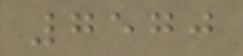7570
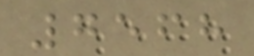7568
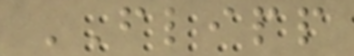FLIPP
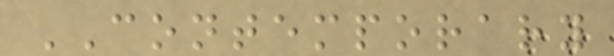CONTEMPORARY
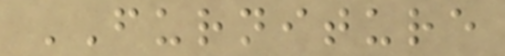FURNITURE
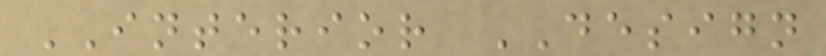INTERIOR DESIGN
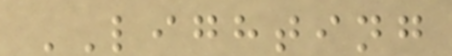LIGHTING
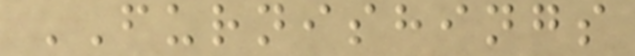FURNISHINGS
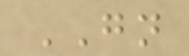GN
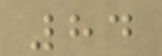84
